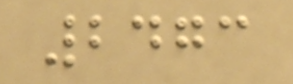2473
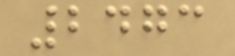2473
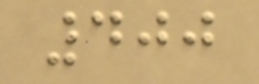400
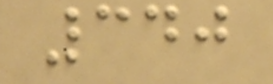340
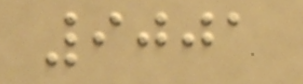9001
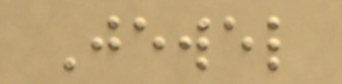Jewel
